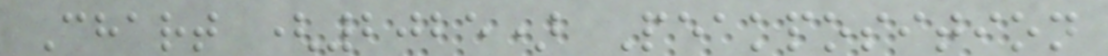Chart (2025) Peakposition
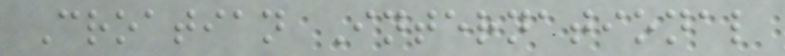Croatian International
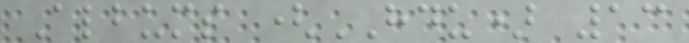Albums (HDU) 13
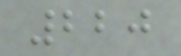220
